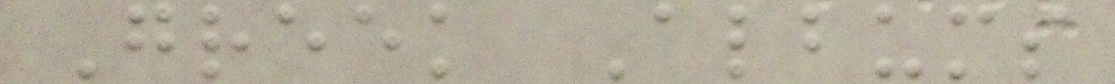Greek Albums
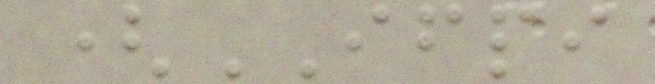(IFPI
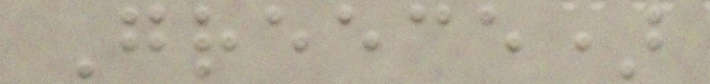Greece)
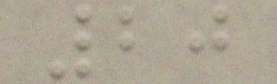20
